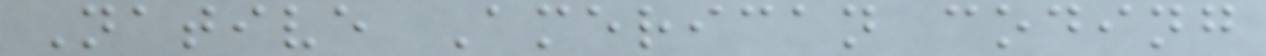Native American coding
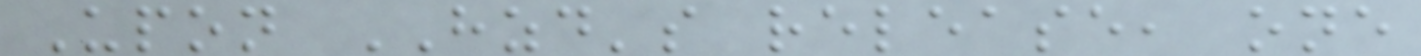Upon HZD's release, one
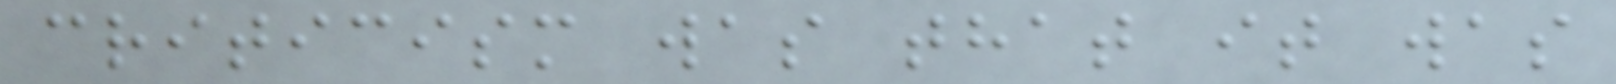criticism was that it was
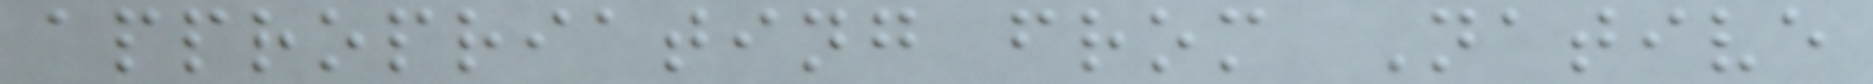appropriating from Native
